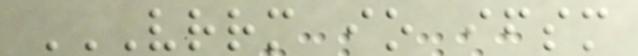VRRM IO IFSM
